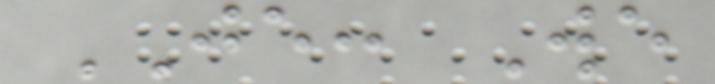JE: We
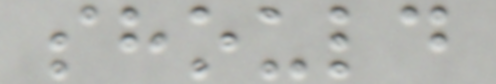should
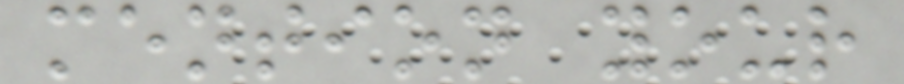mention your
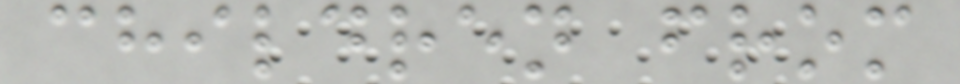children from
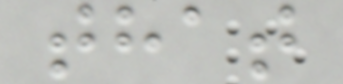that
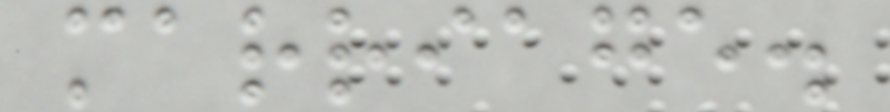marriage.
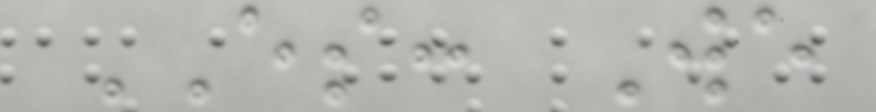ES: We
